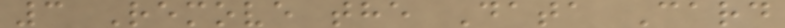3 Remove the Data Card
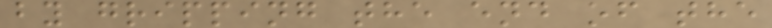by gripping the end of the
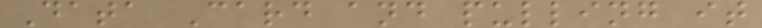Data Card and pulling it
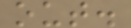out.
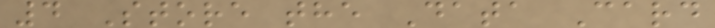4 Store the Data Card
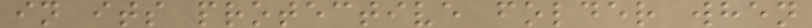in its protective folder when
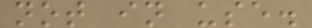not in use.
